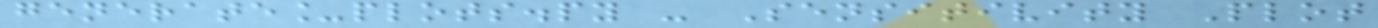generate_plots.py - Sensitivity Plot
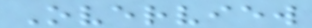Overview
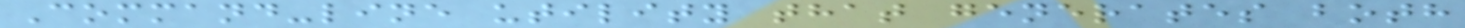Command-line utility that generates both
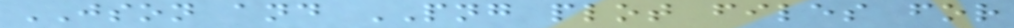JSON and PNG plot files for
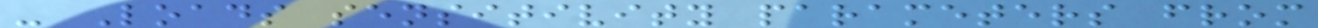- Loads sensitivity parameters from
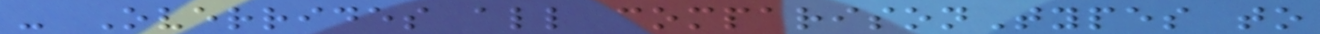- Overrides all comparisonTypes to
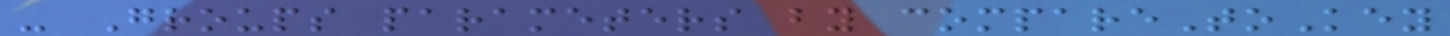- Groups parameters by compareToKey
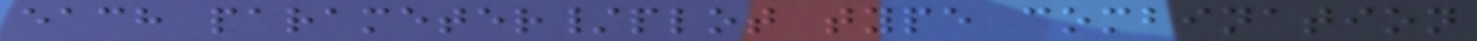each parameter/plot type combination
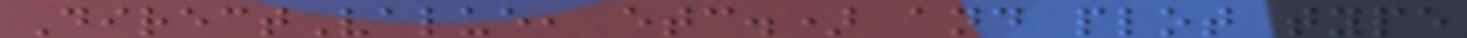DirectValue, etc.) and plot type
